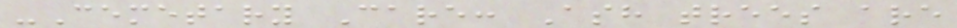-Cemetary Care: Ash trees are
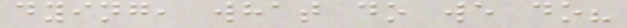dying, what do we do?
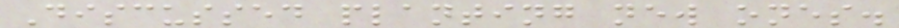Discussed planting new ones.
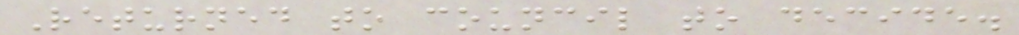Returned to council to decide.
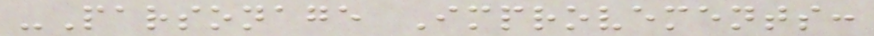-Parsonage Improvements:
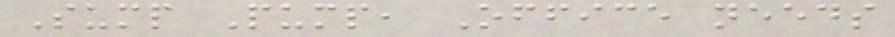Sump Pump, Office needs
